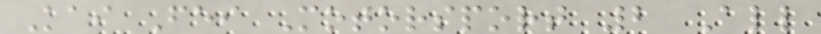Kai Fei Motorsport 2 All
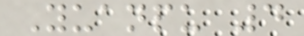Yuanpu 4
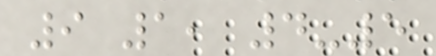9 1, 4-5
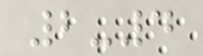2-4
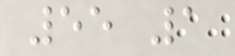55 1
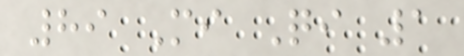89 Mi Qi 1
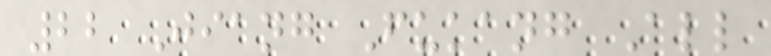22 Jiang Fukang All
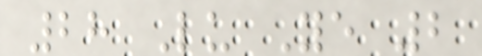28 Lu Ye 2
